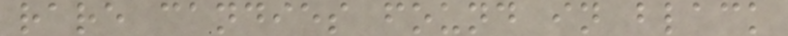rare candies found in black
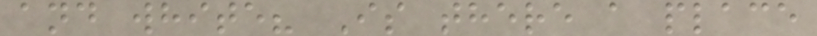and white? Is there a place
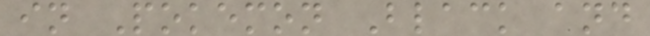in Pokemon Black and
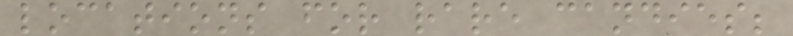locations for rare candies;
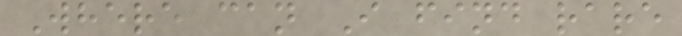Where can I find rare
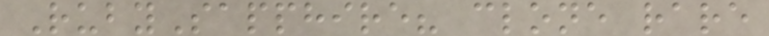RubySapphire? clone rare
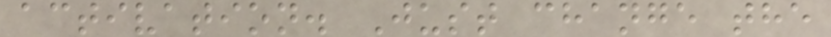activation. Just change the
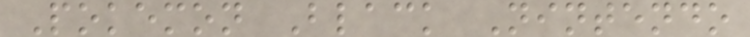Pokemon Black Nintendo
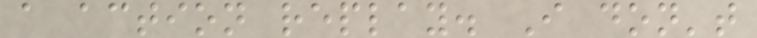a action replay. I don't
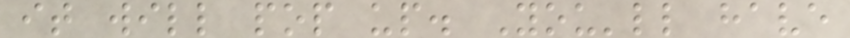it will pop up. You'll have
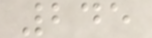245
